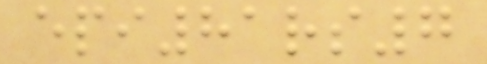epi81rs7
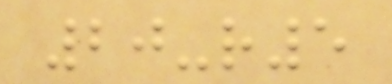20-r5
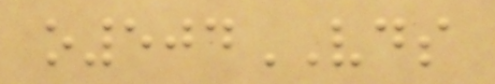o504VDS
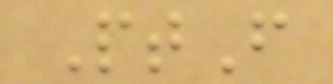PtF
